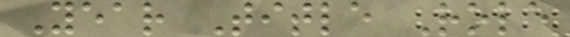Year Title Role
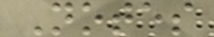Notes
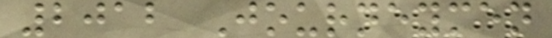2012 Journeymen
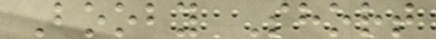Booby Short
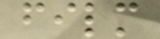film
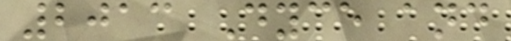2013 Dyce and
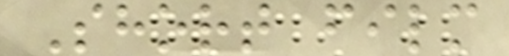Short film
